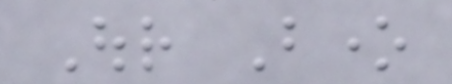Our Bone
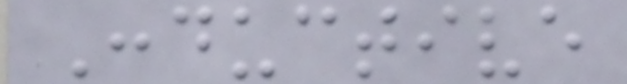Conductive
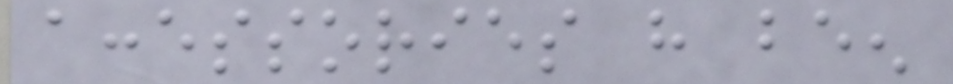accessories have been
